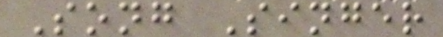Song Singer
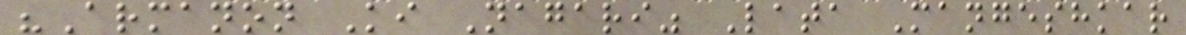"Armanon Ki Nagari" Lata Mangeshkar
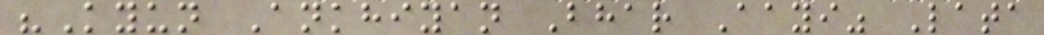"Kyun Ankhiyan Bhar Aayi" Lata
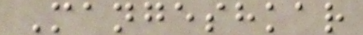Mangeshkar
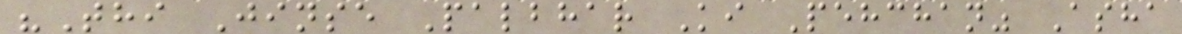"Thi Jinse Palbhar Ki Pehchan" Asha
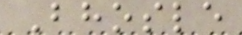Bhosle
